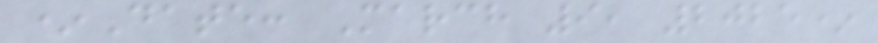*Date: March 9, 2025*
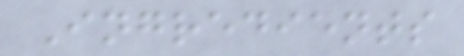Ingredients
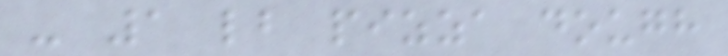- 1 lb pizza dough
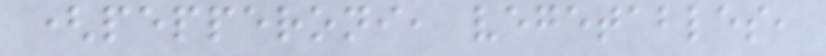(pepperoni, vegetables,
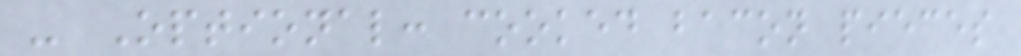- Optional: cooked bacon pieces
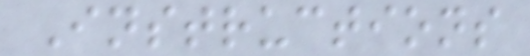Instructions
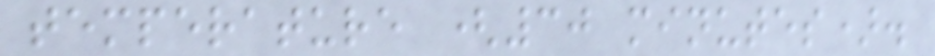temperature (30 minutes).
